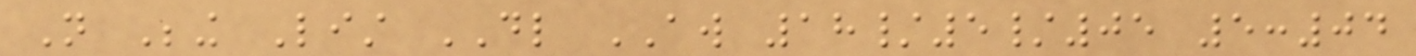Not Being List DL AW 18/5/05 5:04
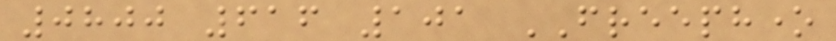0800 616 101 FREEPHONE
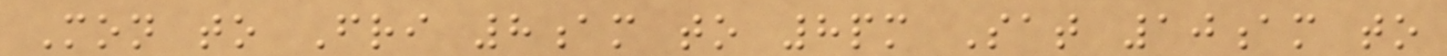Mon to Fri 8am to 8pm Sat 10am to
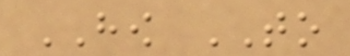HOW TO
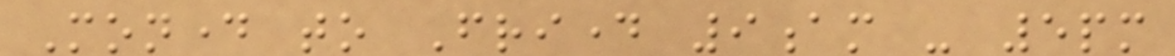Monday to Friday 9am - 5pm
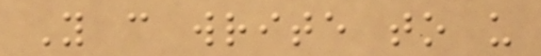You can write to us
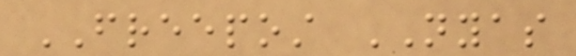FREEPOST NYAS
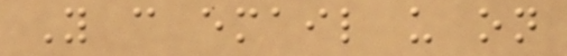You can email us on
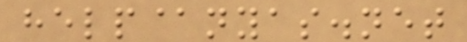help@nyas.net
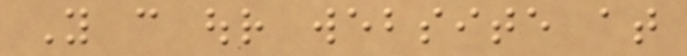You can our website at
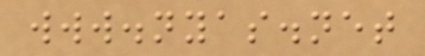www.nyas.net
